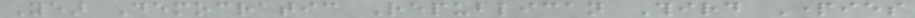Year Democratic Republican Third Parties
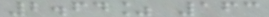2.64% 163
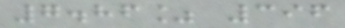7.86% 396
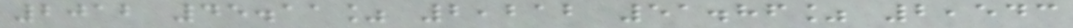2012 45.11% 2,212 51.86% 2,543
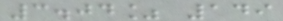3.04% 149
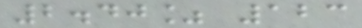2.40% 123
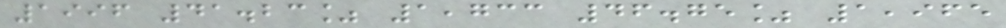1996 41.23% 1,733 46.75% 1,965
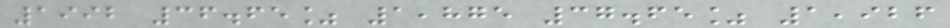1992 36.65% 1,875 37.65% 1,926
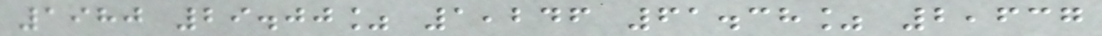1980 29.00% 1,246 61.38% 2,637
